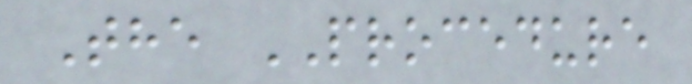The PROCEDURE
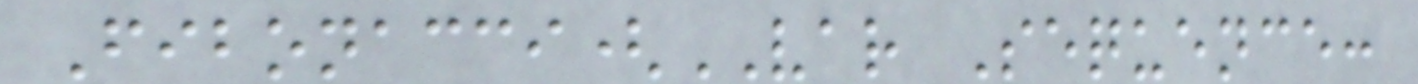Fibonacci(VAR Sequence:
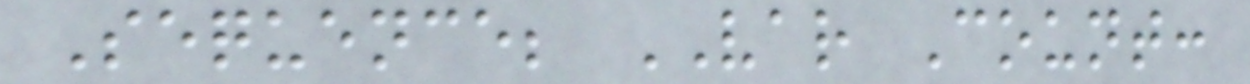Sequence; VAR Count:
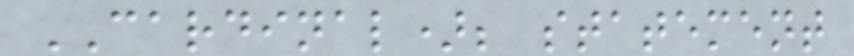CARDINAL); statement
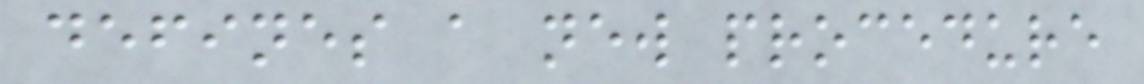defines a new procedure
